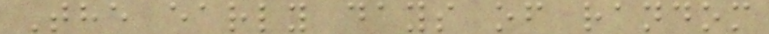The early days of random
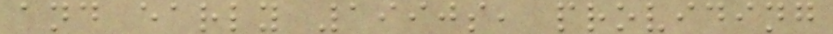and early 1990s, providing
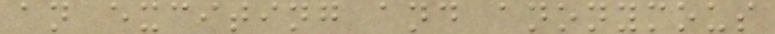an exciting and anonymous
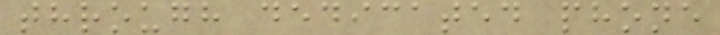through dedicated phone
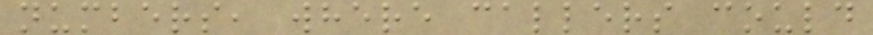numbers, where callers could
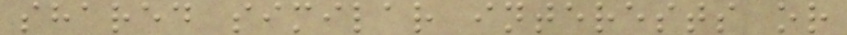shared similar interests or
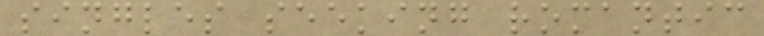singles seeking romantic
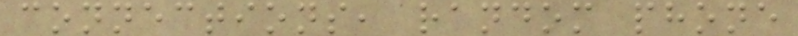connections, random phone
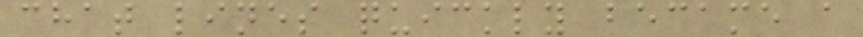chat lines quickly became a
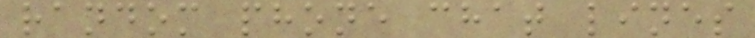random phone chat lines
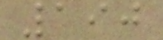190
